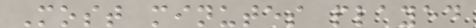Most minutes played
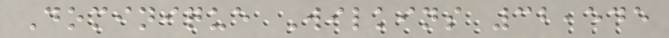Dominique Wilkins 32,545
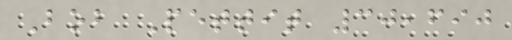Bob Pettit 30,690
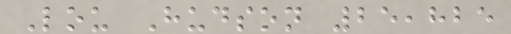Lou Hudson 25,825
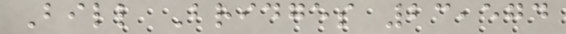Bill Bridges 23,574
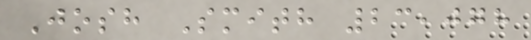Josh Smith 23,078
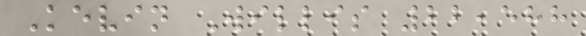Kevin Willis 22,588
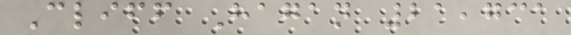Cliff Hagan 21,731
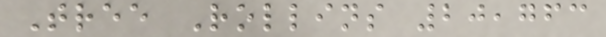Tree Rollins 20,763
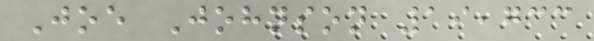Joe Johnson 19,733
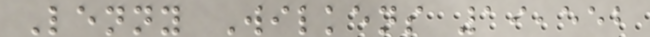Lenny Wilkens 19,552
